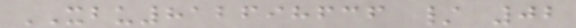XBU812698636 / 02
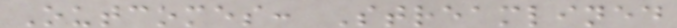Outcomes: Streamlined
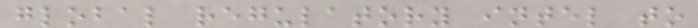global regulatory intel to
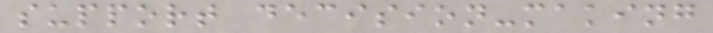support decision-making
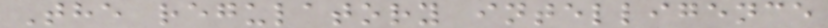The regulatory intelligence
